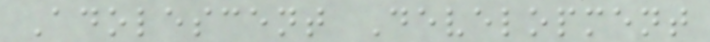Adolescent Development
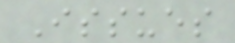Issues
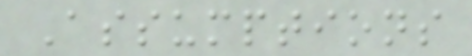Assumptions
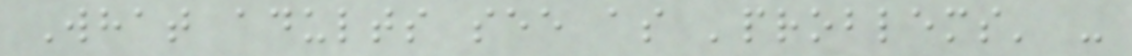What adults see as 'problems' -
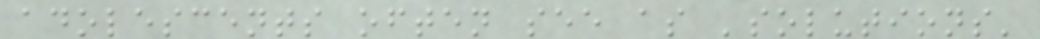adolescents often see as 'solutions'
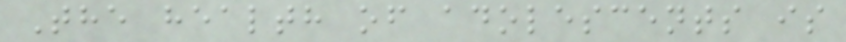The health of adolescents is
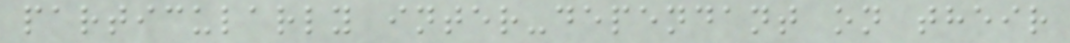particularly inter-dependant on their
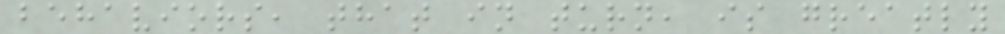behaviors, that in turn, is greatly
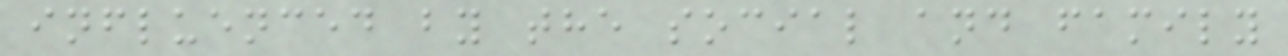influenced by the social and family
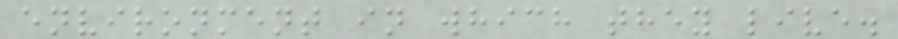environment in which they live.
